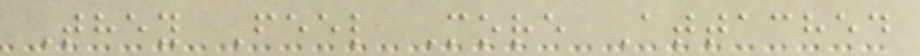They Feel More Attached
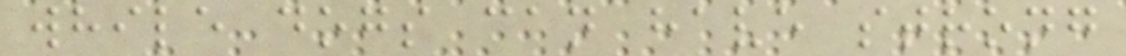while dogs can have strong
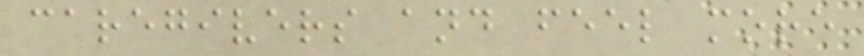caregivers and feel more
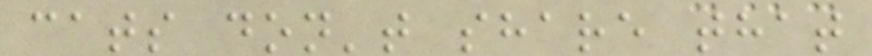cats don't share that
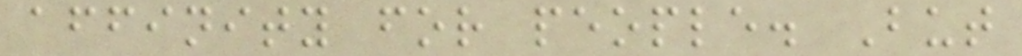affinity for people. But
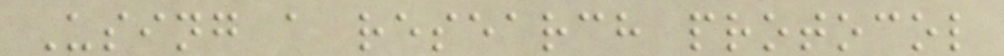Using a research protocol
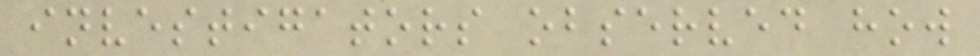investigators observed how
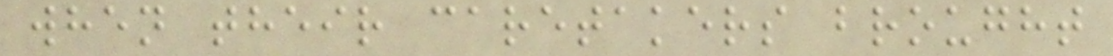when their caretakers brought
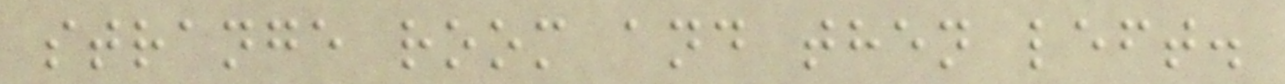strange room and then left.
